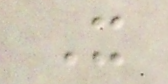It
